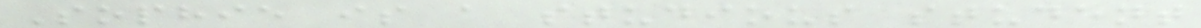Sophie is a studious student
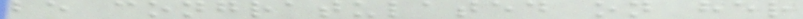be congratulated on her
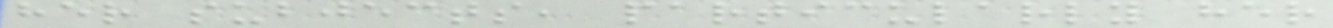her subjects, particularly her
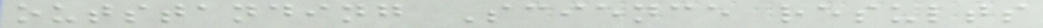outstanding Science results
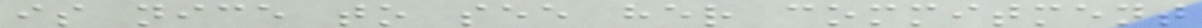is nice to see her commitment
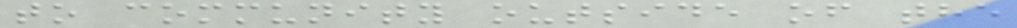to community outside of the
